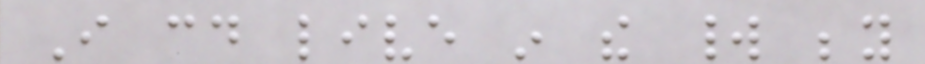I could live in the world beyond
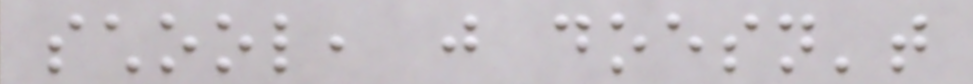school, just doesn't
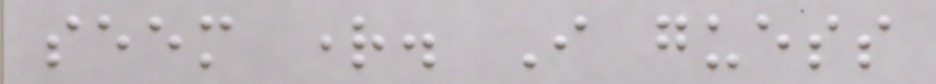seem right. I guess
